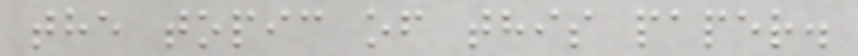the topic of this paper.
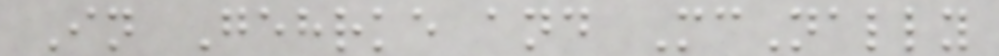In Gehrke and McNally
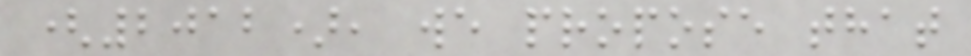(2012), we propose that
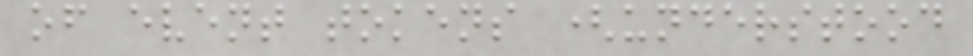of event tokens (understood
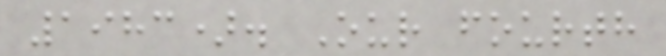1983). Our fourth
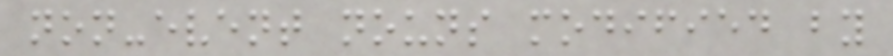non-event nouns modified by
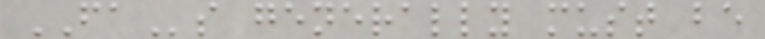FAs generally must be
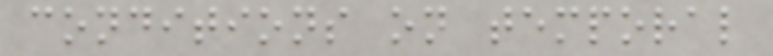conditions on temporal
